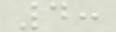4:
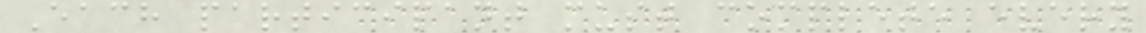Each participant must complete every
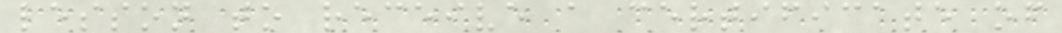lesson to receive a certificate of
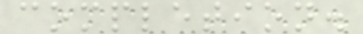completion.
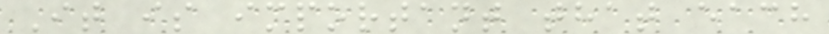It is important that each
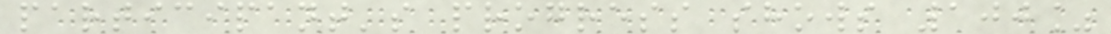participant's progress shows 100%
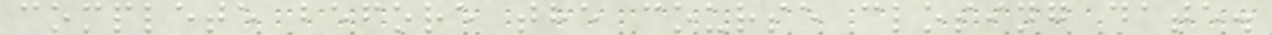complete before the course closing date.
